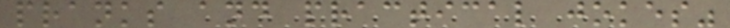pranks and practical jokes"
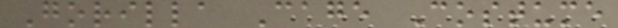Gorilla Cage Costume
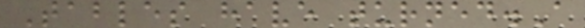Tables have turned.A
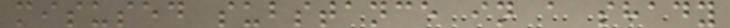misused substance in a shady
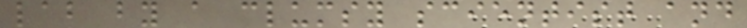lab by a clumsy scientist and
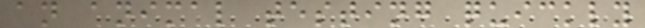an animal testing quickly
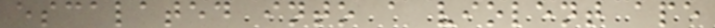escalated into a violent ape
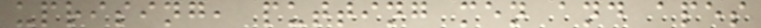uprising, putting men and apes
